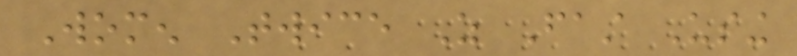Women Twice As Fast Using
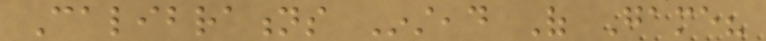Calibrations Instead Of Game?
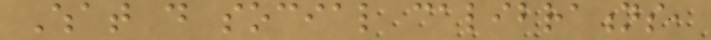What do social calibrations,
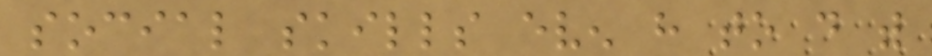social skills even have to do with
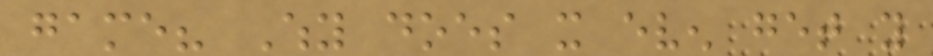game? Why does it even get you
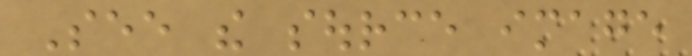See the source image
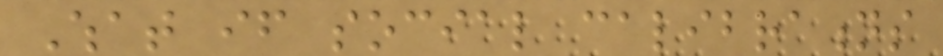What if social calibrations
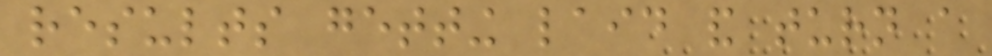results getting laid and turn a
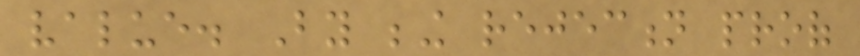value. By being rejection proof
